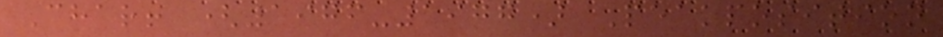Chart (1976-1977) Peakposition
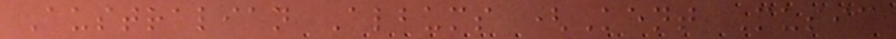Australian Albums (Kent Music
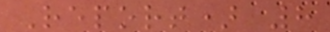Report) 8
